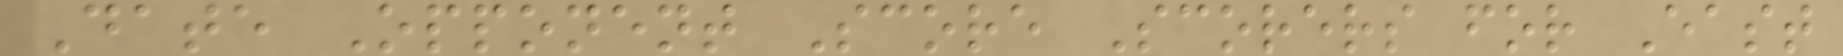Date Opponent Score Scorers for East
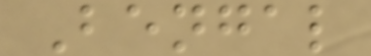Bengal
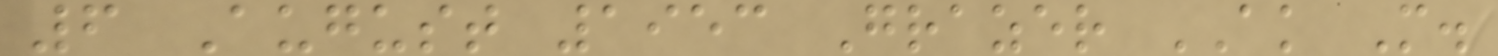6 August 1953 Grazer AK M.
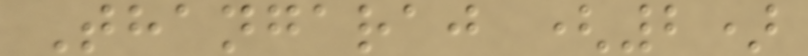Thangaraj (2)
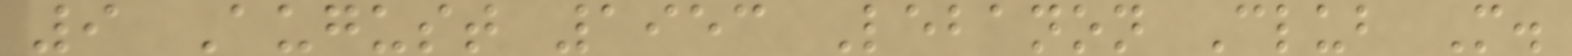9 August 1953 Lebanon Club M.
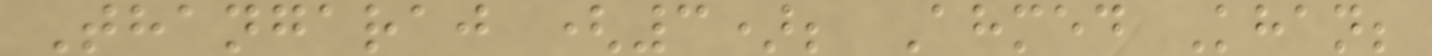Thangaraj (3); Ahmed Khan;
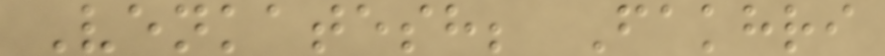Venkatesh; Fakhri
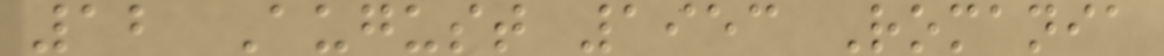12 August 1953 Romania
